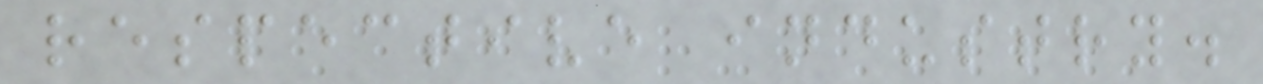respective industry.
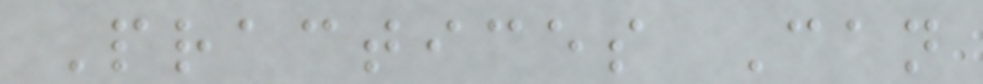Practices Can
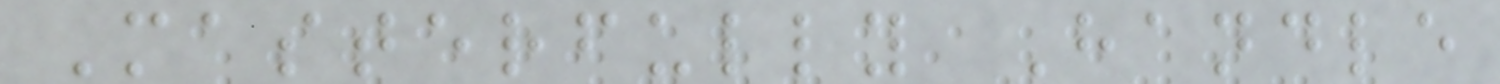Masterfully Handle
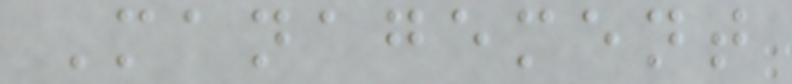Management
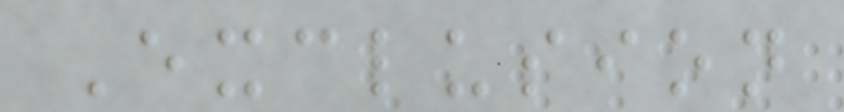Exclusion
